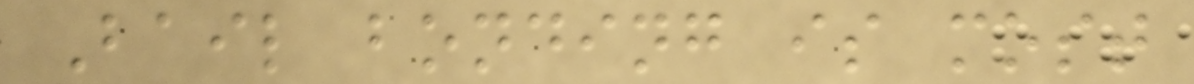Bail bonding is most
